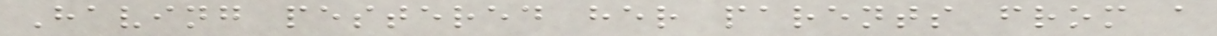Having pestered her parents from a
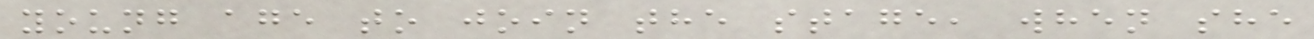young age to join the stage, when she
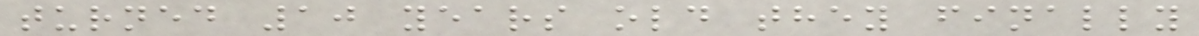turned 10 years old they finally
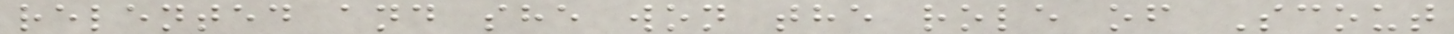relented and she won the role of Scout
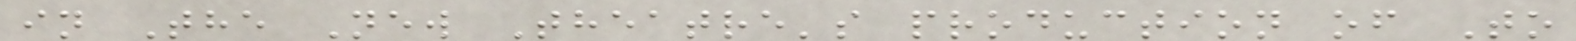in The New Theatre's production of To
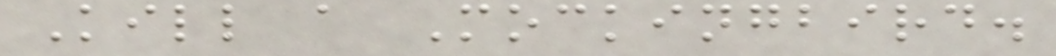Kill a Mockingbird.
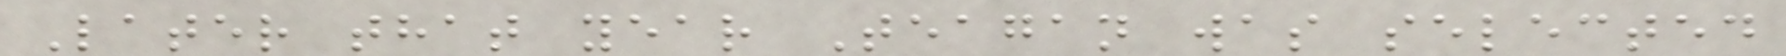Later that year Teagan was selected
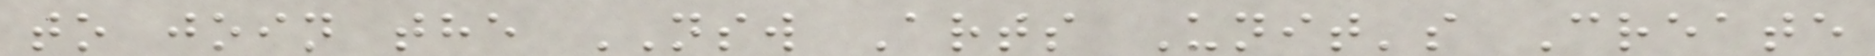to join the NSW Arts Unit's Create
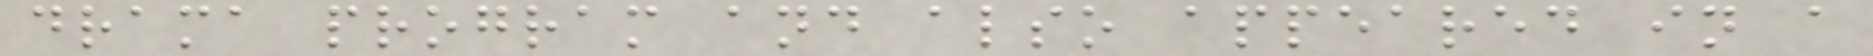drama program and also appeared in a
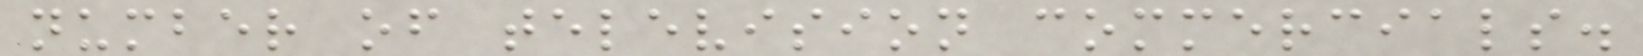number of television commercials.
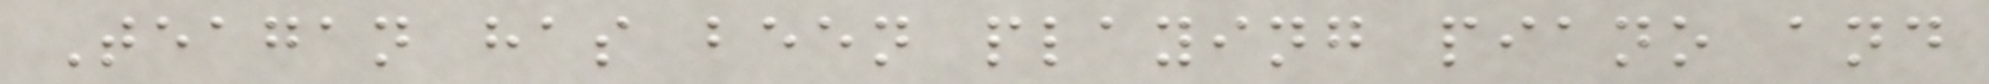Teagan has been playing piano and
